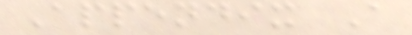Appendix A
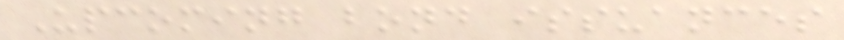Upcoming bond issuances
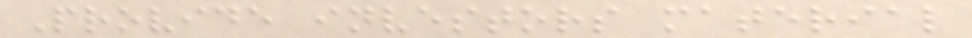Provide investors material
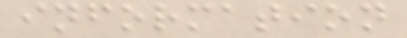information
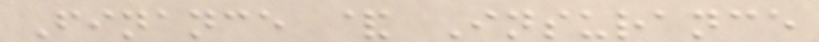Finance & Insurance
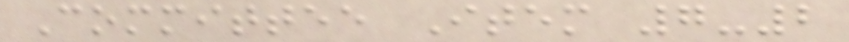Committee Item 7-2
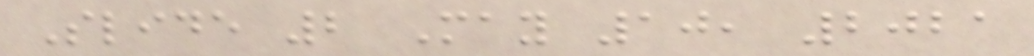Slide 2 May 10, 2021
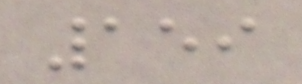159
